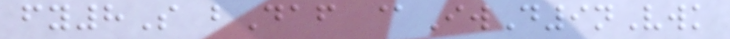fy8S bDaf @IwD9nVwk
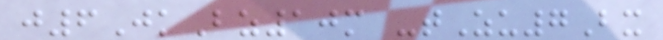j6JkBz10m -tZu7Bx
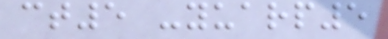ct5 -yuarp5
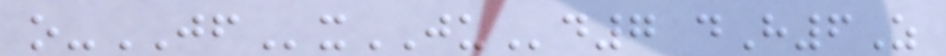o-JFxJUd7 dH6Z
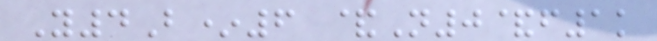Y4B*6 &N0&f1k
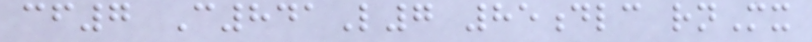cf7 C841L7 85dlc rnMx
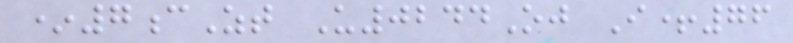*7cZt U0244Oj I+76
